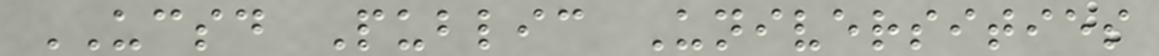UCSD Public Universities
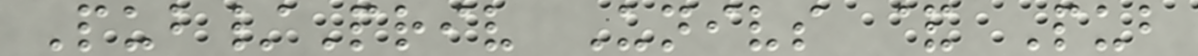Pub/Priv Univs & Pub
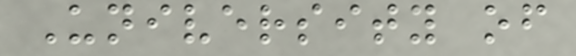University of
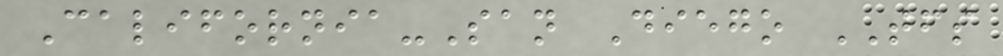California-San Diego TFS
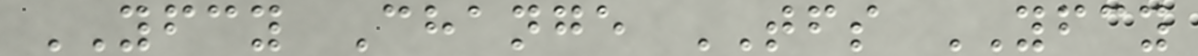YFCY Change TFS YFCY
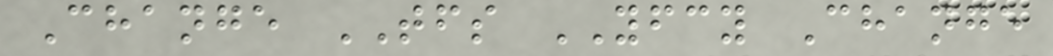Change TFS YFCY Change
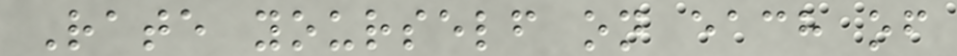Rate yourself on each of
